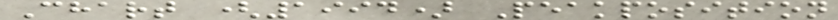Chart (1994) Peakposition
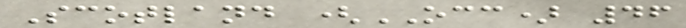Scotland (OCC) 46
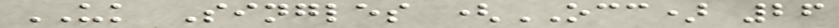UK Singles (OCC) 26
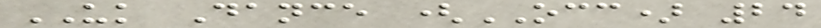UK Dance (OCC) 24
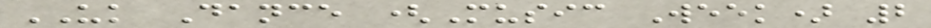UK Dance (Music Week) 2
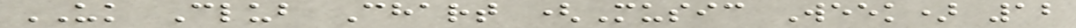UK Club Chart (Music Week) 12
